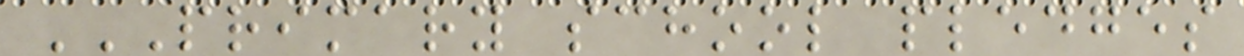PRIMARY SCHOOL PLEDGES
